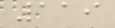119
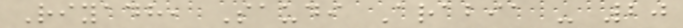Riyadh, Saudi Arabia - 20
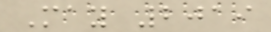May 2019
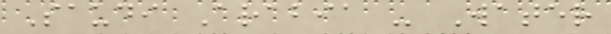Saudi Arabia - Water
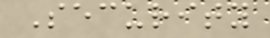Security
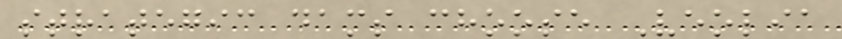strategic dams choose Veolia
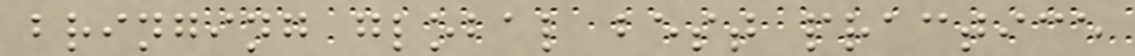bringing global best practice
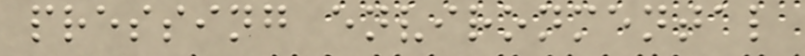pressing environmental
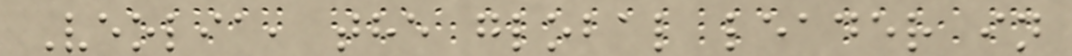Veolia, the global leader in
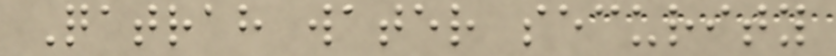Qatrah water security
